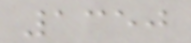1350
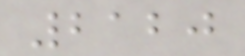2120
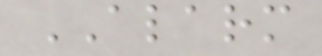ALARM
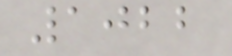1022
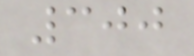300
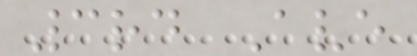3rd Ave
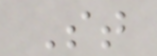St
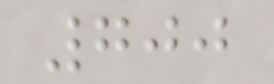700
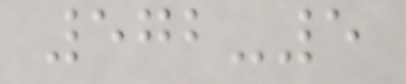572-5
